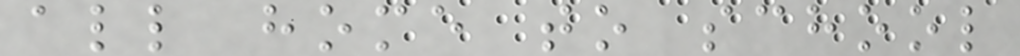all home to school
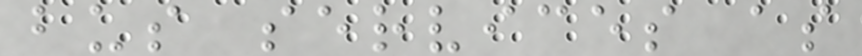bus services as
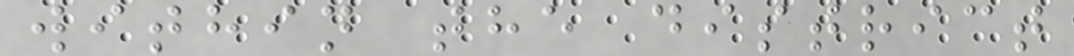within the district
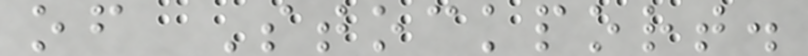of Stockport.
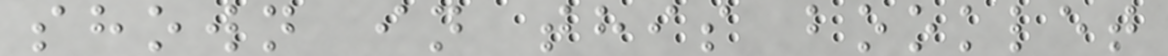shown in this booklet
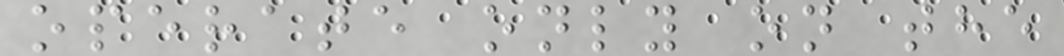operate only on the
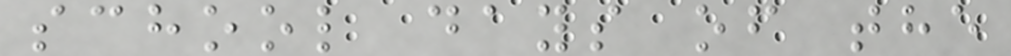school days of the
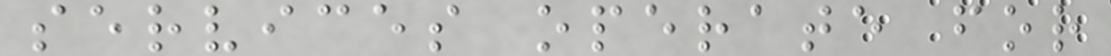services operate for
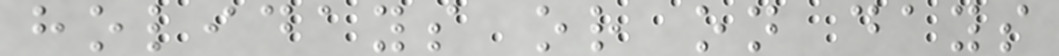holidays or on days
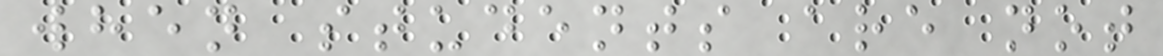when students are not
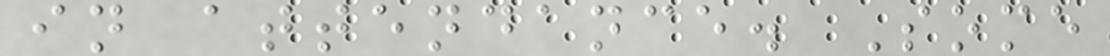in attendance. Some
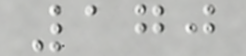170
